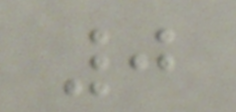0
